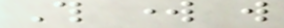This work will
